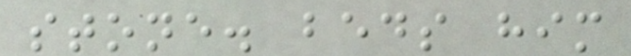stone. beds him
